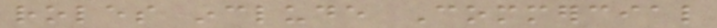roles include Commercial
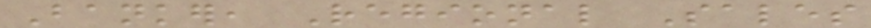Banker, Regional Sales
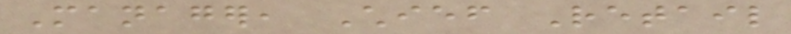Manager, Chief Retail
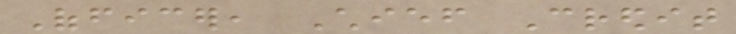Officer, Chief Credit
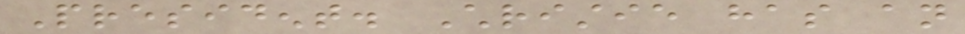President. Christie has an
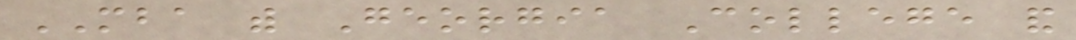MBA with Georgia College and
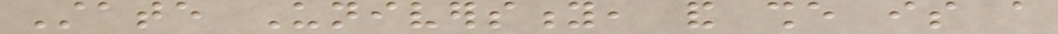State University, and she is a
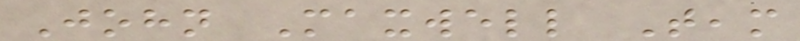John Maxwell Team
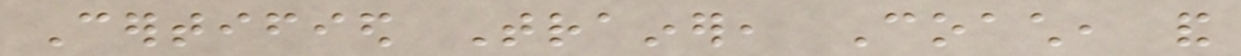Certified Trainer, Coach, and
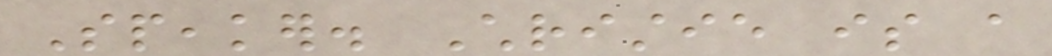Speaker. Christie is a
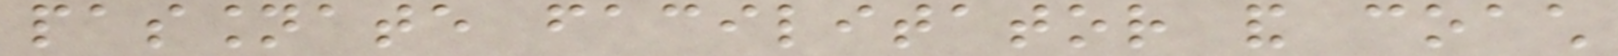passionate facilitator and coach
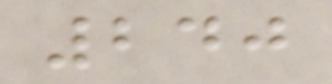240
